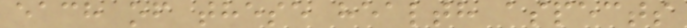each of these health aspects
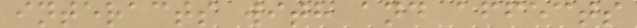interacts with and affects
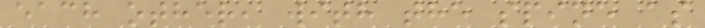each other, with the spine as
